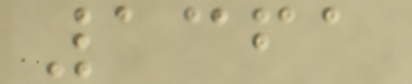1361
